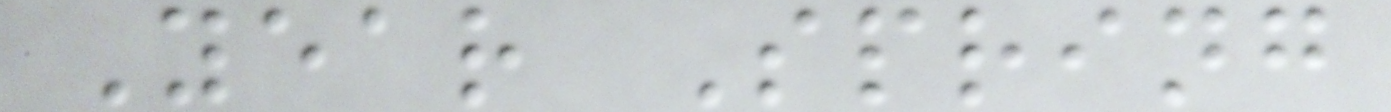Year Spring
